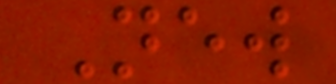New
